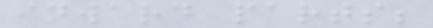inward parts;
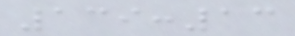139:13
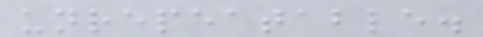unrepeatable.
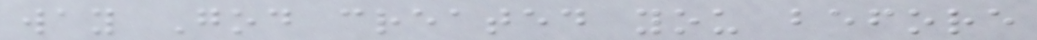way God created you before
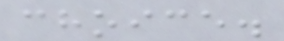choice.
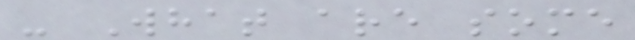- What are some
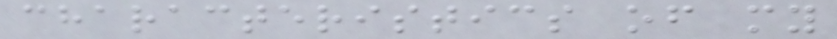characteristics of my
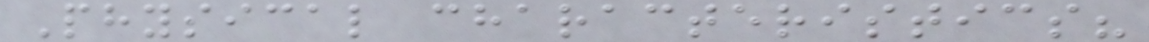Physical characteristics?
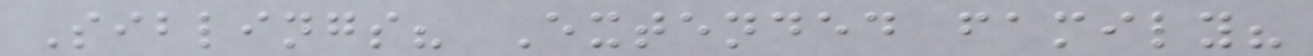Siblings? Extended family?
